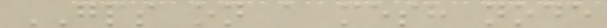GPS on a mesh node
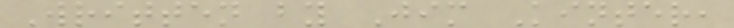Written by Jim Kinter,
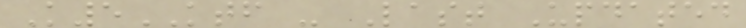K5KTF - Last Updated
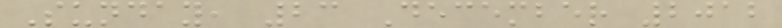Sunday, 23 December 2012
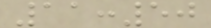11:50
